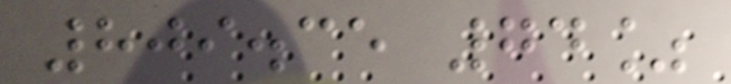809.35 74%
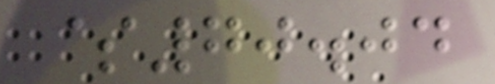$70.04
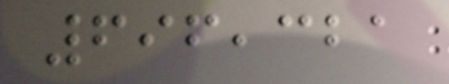696,321
